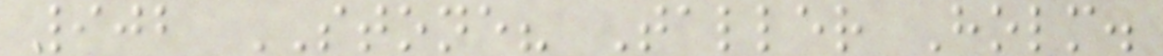902 STONE? Taller Holm.
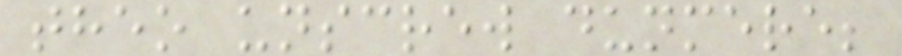theo unscrew dunmere;
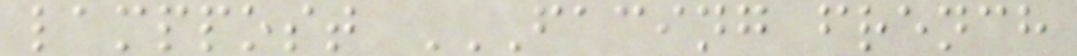lamppost FACING FRENCH
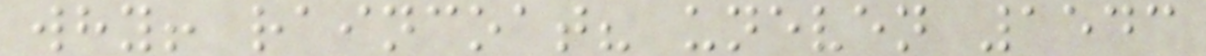why! raincoat? uneven 1543
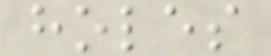holes
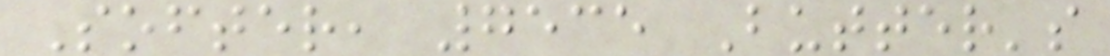Softer, 7535 Butter's
